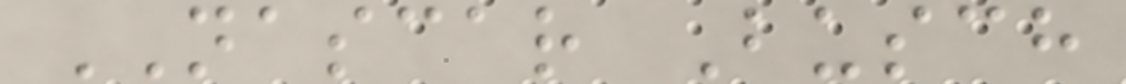NASCAR Busch
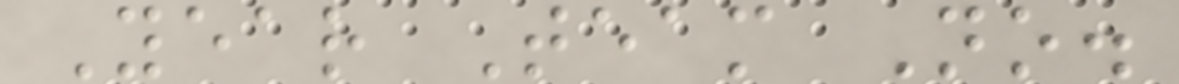Year Team No.
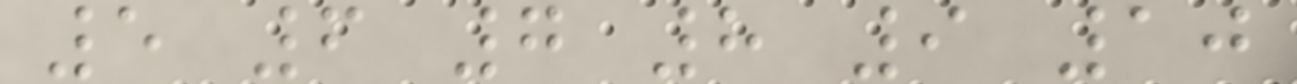5 6 7 8 9 10
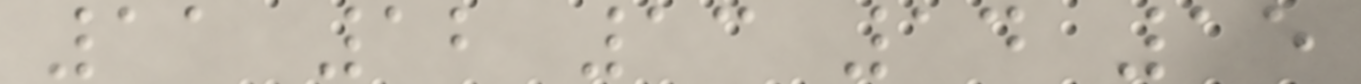11 12 13 14 15
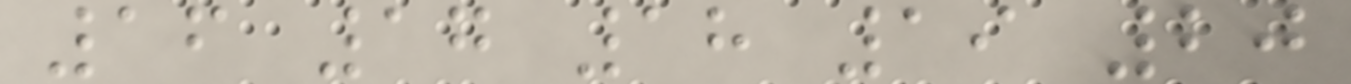16 17 18 19 20
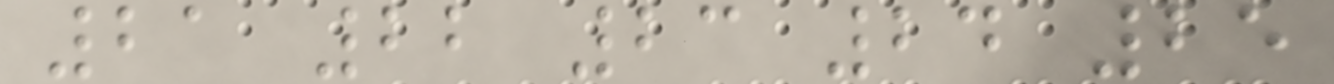21 22 23 24 25
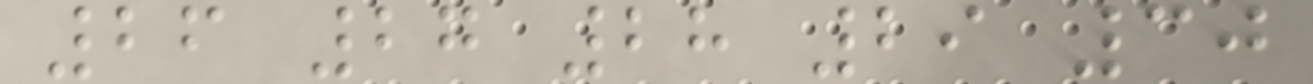26 27 28 29 30
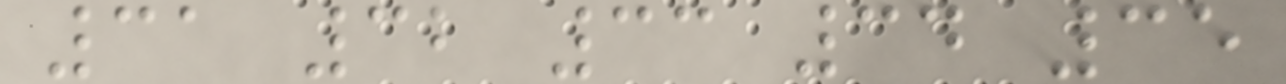31 32 33 34 35
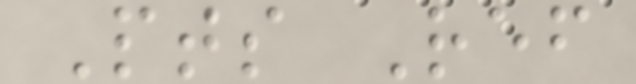Pts Ref
